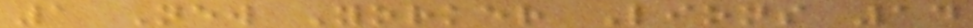1 New Yorker Lions 14
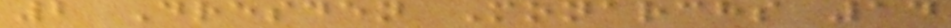2 Dresden Monarchs 14
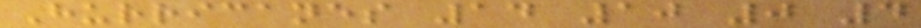Hurricanes 14 10 0 4
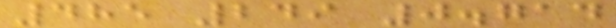485 249 0.714
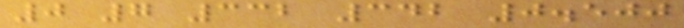0 7 332 342 0.500
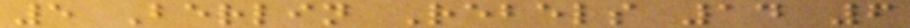5 Berlin Rebels 14 6
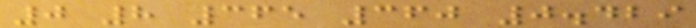0 8 365 360 0.429
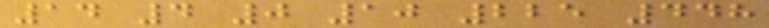14 4 0 10 225 448
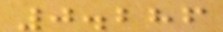0.286
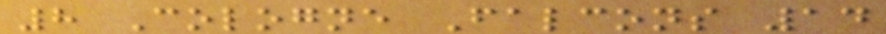8 Cologne Falcons 14
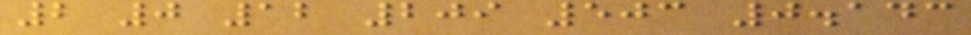2 0 12 209 503 0.143
